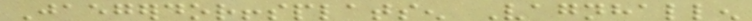Jaegerdorffsplatsen Vagnhallen
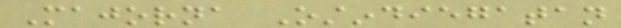Majorna Ostindiegatan
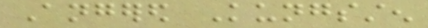Angered Kungssten
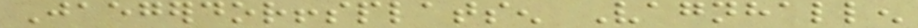Jaegerdorffsplatsen Vagnhallen
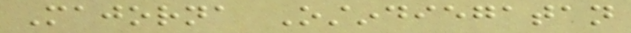Majorna Ostindiegatan
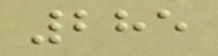285
